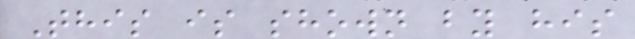This is shown by his
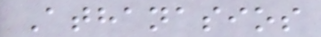Athanasios
